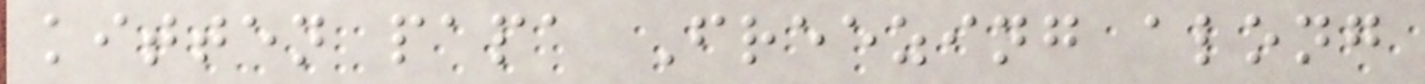kitten papa Freezing along
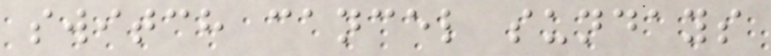switch cancel sundays
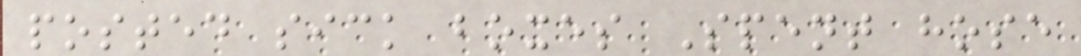posted sick boxes Spent hose
